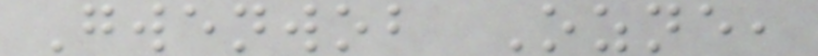Gwenwob Ozne,
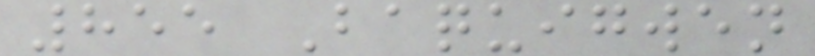855 Baquigwen
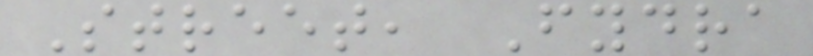Street, Fydra
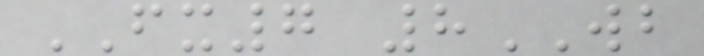FX7 8WB
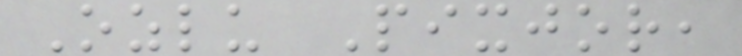Ozlu Pixjor,
